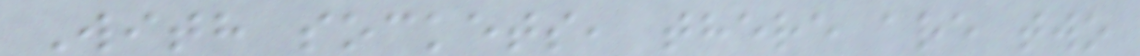With sockets, there are two
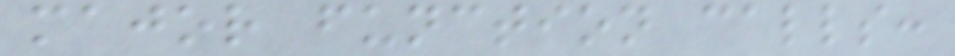major function calls:
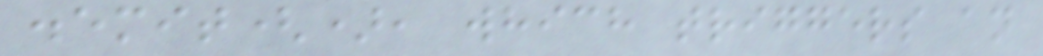.emit(), which triggers an
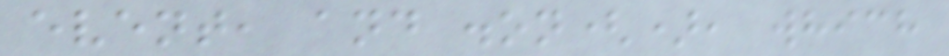event, and .on(), which
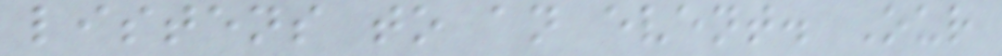listens to an event. Our
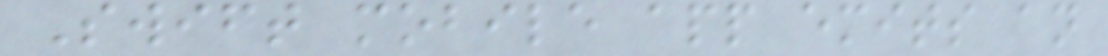Swift mobile app emits an
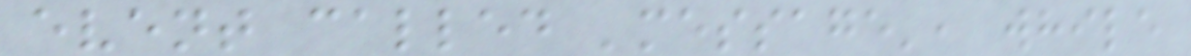event called 'message', while
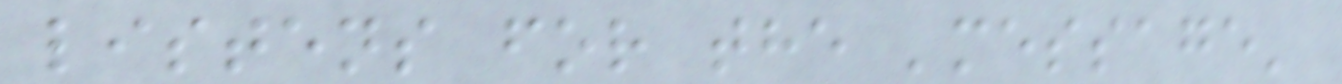listens for the 'message'
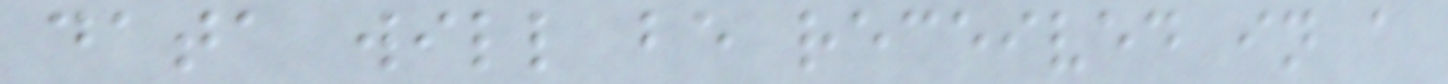data will be received in a
